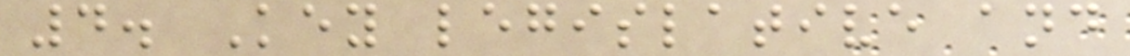4. Key legislative and
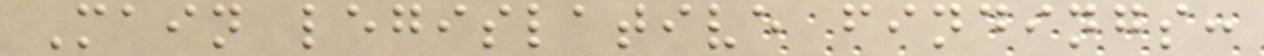Main legislative findings:
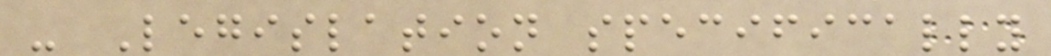- Legislation specifically
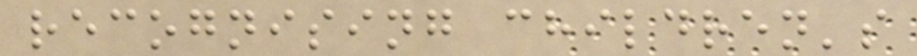recognising children's
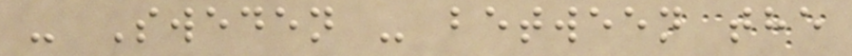- Sweden - between the
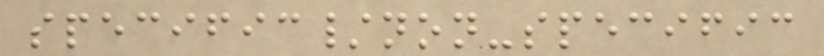specific/non-specific
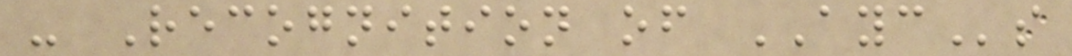- Recognition of AYCs
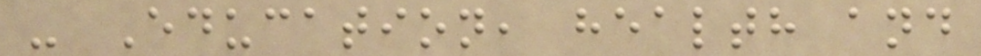- Education, health and
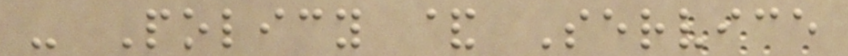- Policy & Service
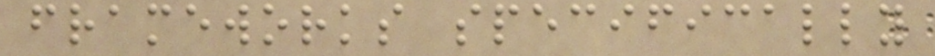frameworks specifically
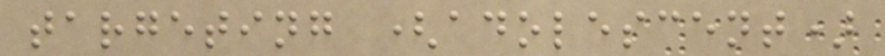targeting (adolescent)
